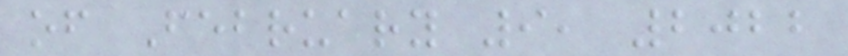of February 9, 2022
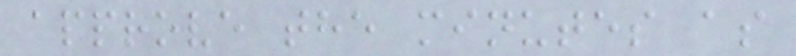approve the minutes as
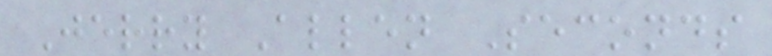Jerry Allen Seconds
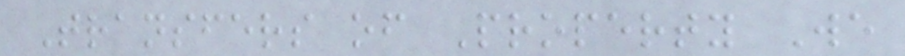Transfers of Property We
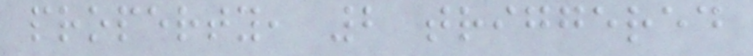property, 2 triggered
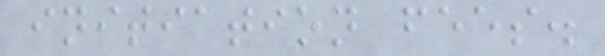initiation fees.
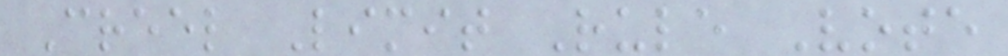Creel Limit Rule Vote
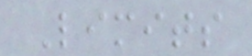Limits
